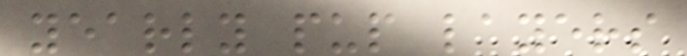yearly pup layers
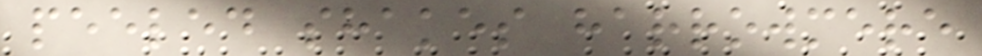peeled shakes harrowmere
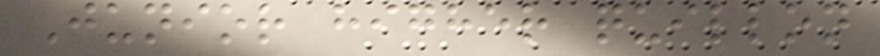Junior higher quillon
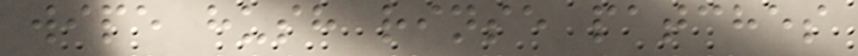wipe hush rinse patches
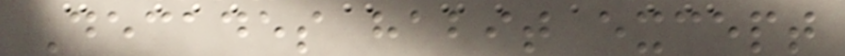Decades habit except
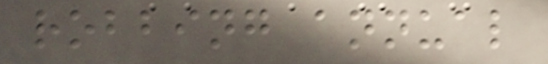robbing annual
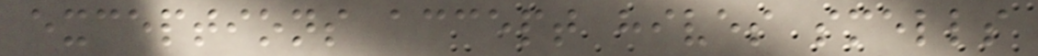exceptions accept hives smells
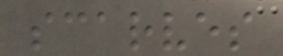scarves
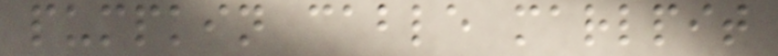pumpkin cable marlpit
